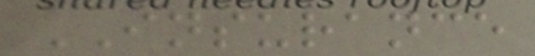INSURANCE
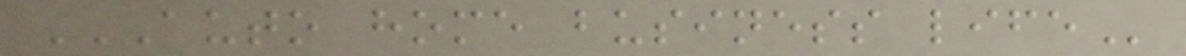AUTO HOME BUSINESS LIFE
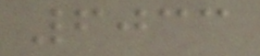6033
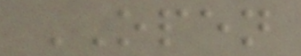OPEN
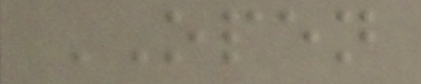OPEN
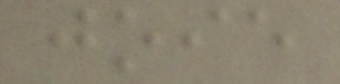joie
